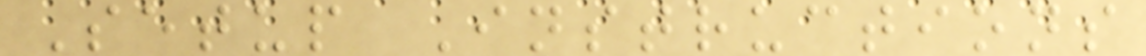Setup Instructions
